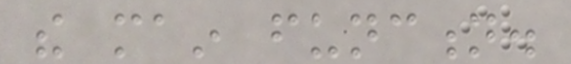the main function.
